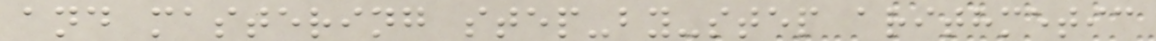and mastering step-by-step arithmetic
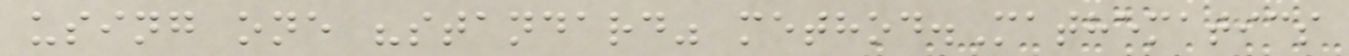using one "standard" method.Mathematics
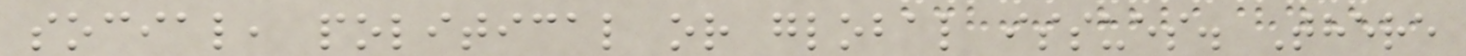social, political or global issues. There
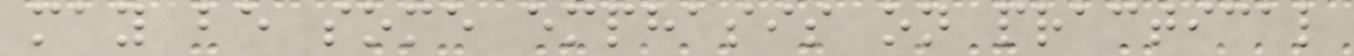may be some emphasis on practical
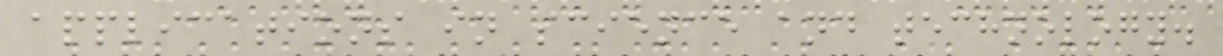applications in science and technology.
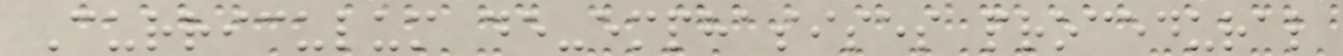Curriculum de-emphasises procedural
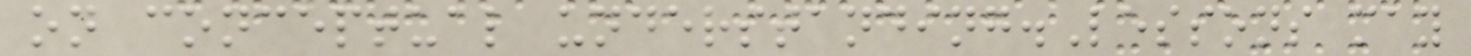on conceptual understanding.Lessons may
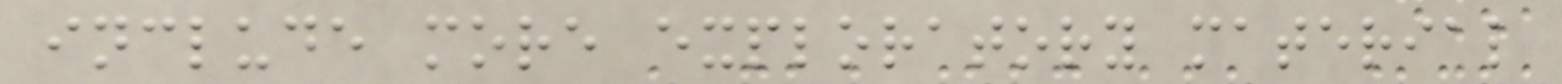include more exploratory material
